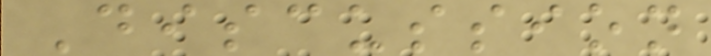Discussion
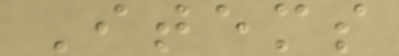Items
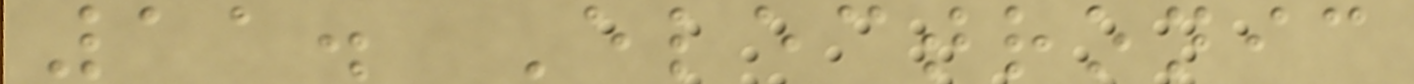11. Electronic
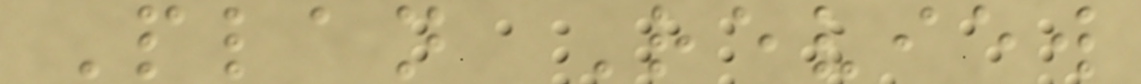Plan Review
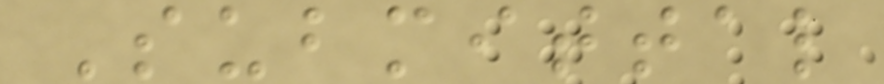Submittal
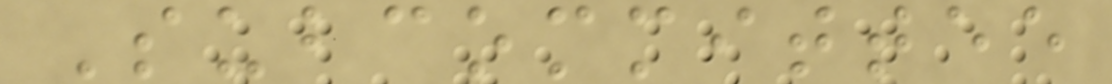Subcommittee
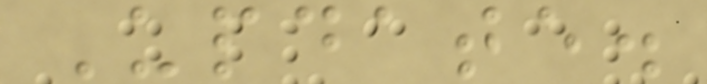Update.
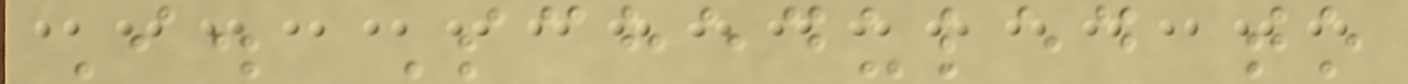I. Scheduled to
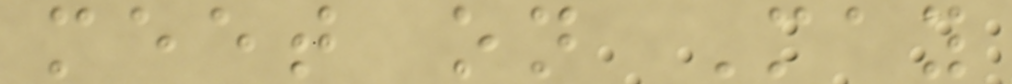meet on May
